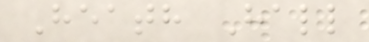Heath Hall
